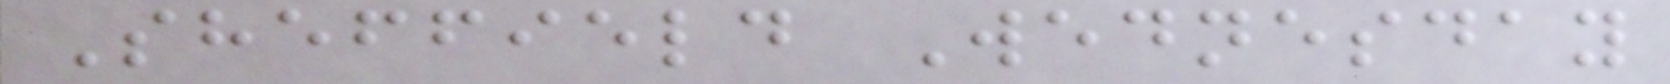Sheffield Wednesday
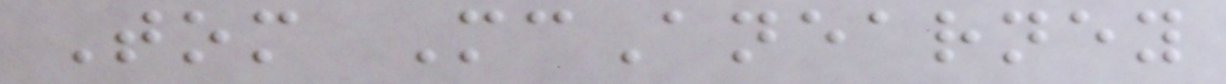Tom McAnearney
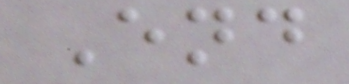End
